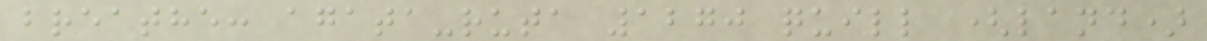breathe: agata-ruta 1270 quill (land)
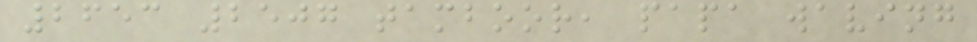2653 2507 tamboor, papa waving
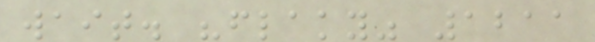wait. "flaky" 1211
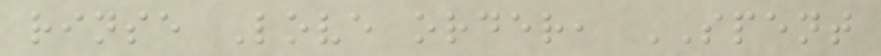rinse Love order, SPENT
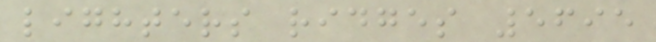lighters ridges 5695
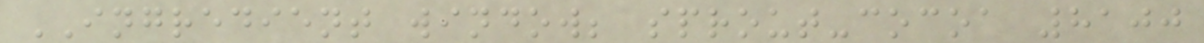INGREDIENT window; sprout-cocoa 8100
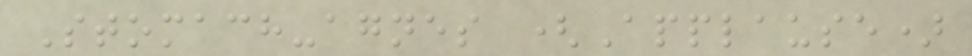Stomach-agnes (Applause)
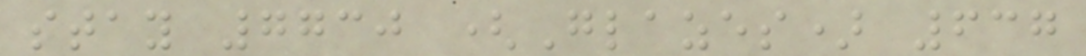stay 7730 (Glazes) 637
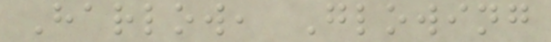Harlow, Glowing
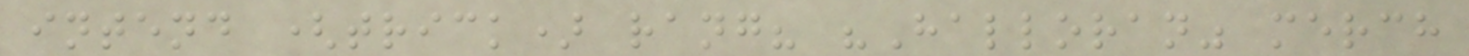intend (trick) rang? "Halloran" merch
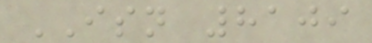ISN 8109
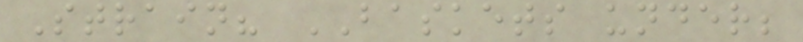Strain? BASKETS under;
